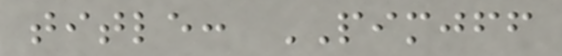title: PIMJFF
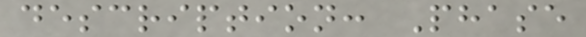description: Phase
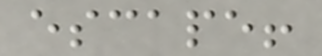escape!
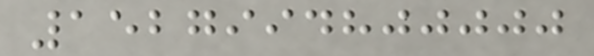1527994800000
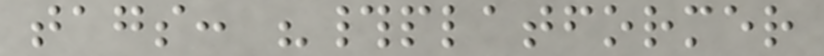tags: "#platformer
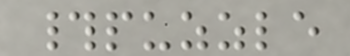#puzzle
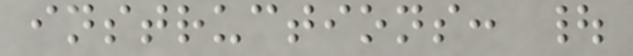instructions: |
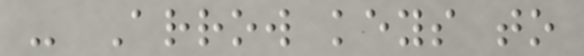- Arrow keys to
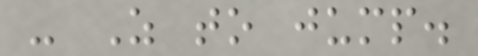- Z to jump.
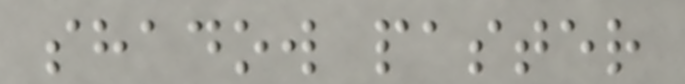shadow paster
